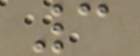3
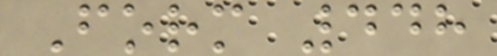Form 448
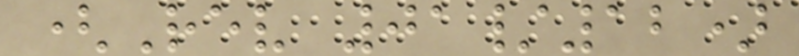(Rev 01/12)
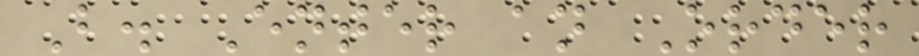B. Enter an Order
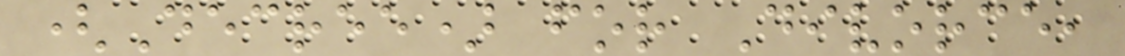(Decree) for Divorce,
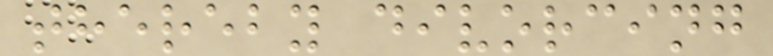thereby divorcing
